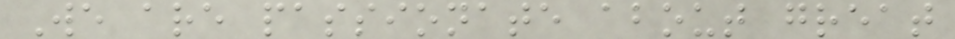We are passionate about great
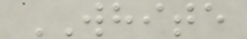WHITE
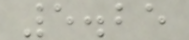5.25
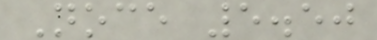Noce 5.50
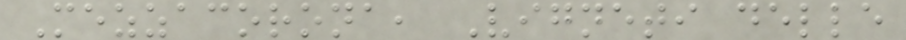Mezzacorona, Vigneti delle
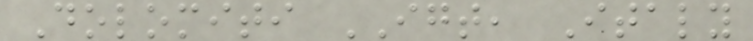Dolomiti IGT, Italy
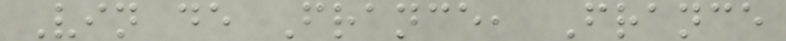Vin de France, France
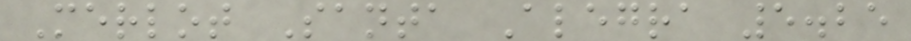Merlot Santa Alegra 5.25
